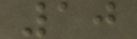10
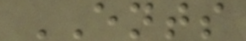ENTS
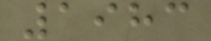1983
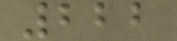222
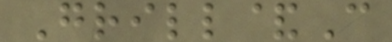Grill&C
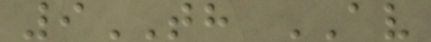9TH AV
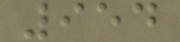954
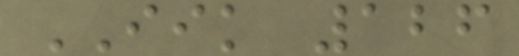IIK 126
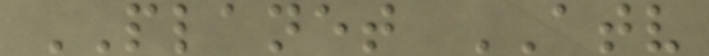PLANET ATV
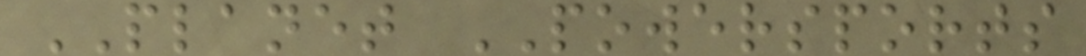PLANET POWERSPORTS
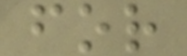for
